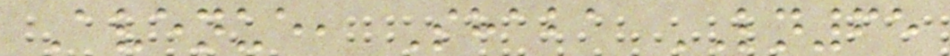Avenue, Shaba LN65
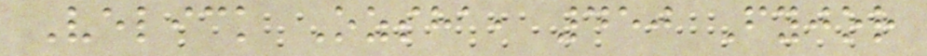Velick Ozsha, 450 Fyjor
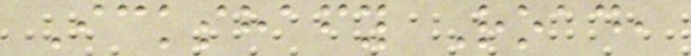Ickshafy Road,
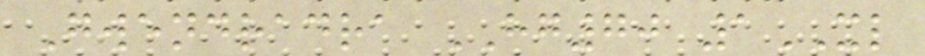Gwendradra HG70 1XL
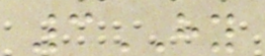3HY
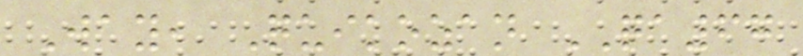Way, Quikozan QA67
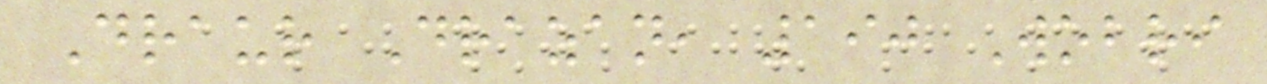Draur Drazan, 190 Wobri
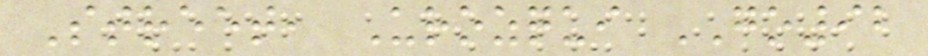Street, Urozqui GO92
